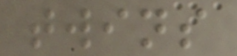twins
